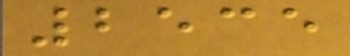2535
